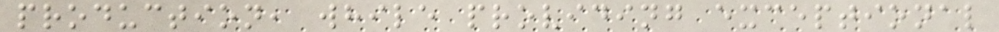production, while providing exceptional
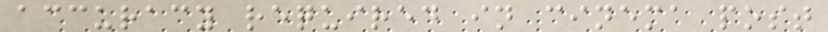accuracy required in cinema post
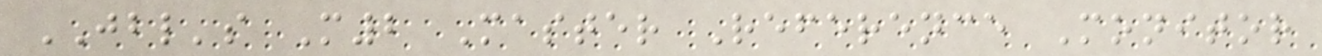JBL's M2 Master Reference Monitor
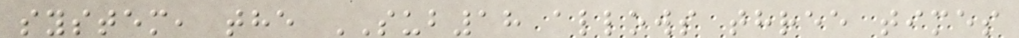system, the SUB18 allows three times
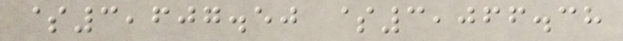$3,607.50 $3,066.38
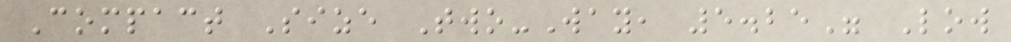Compact Size Two-Way, 5.25" Low
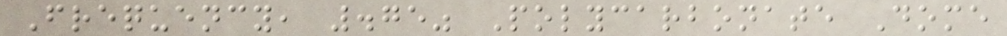Frequency, .75" Polycarbonate Dome
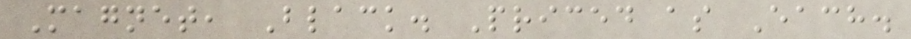Magnet, Black. Priced as Each.
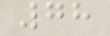78
